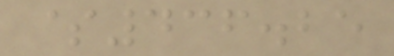$436.25
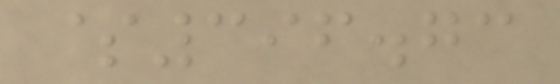$396.73
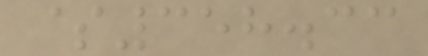$358.33
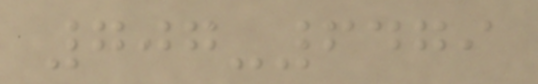707-6479
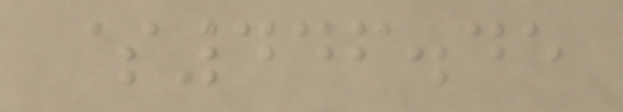$446.45
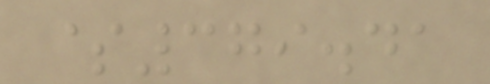$379.41
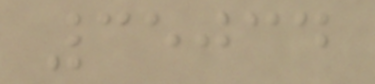35034
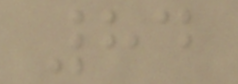84
